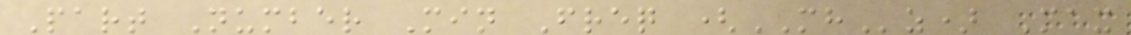Part Number Min Freq (MHz) Max
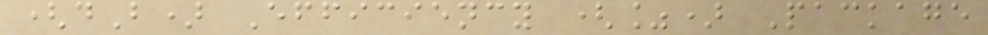(dB) Efficiency (%) Package
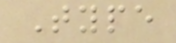Type
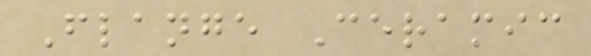Flange Ceramic
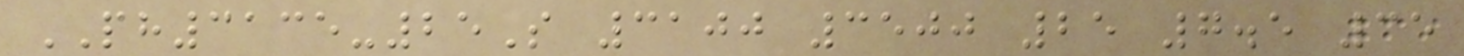PH3135-25S 3100 3500 25 7.5 35
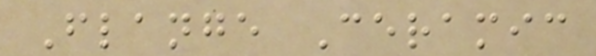Flange Ceramic
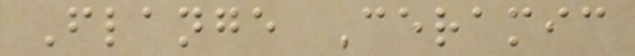Flange Ceramic
